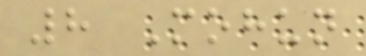8 Mohun
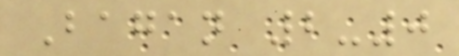Bagan 2-0
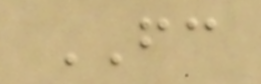FC
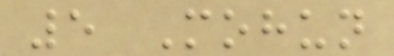5 Mohun
